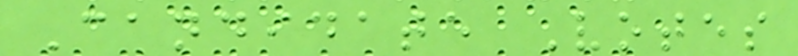Candidate Votes
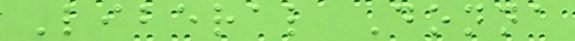Liberal Donna
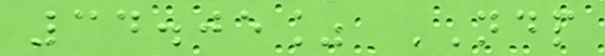34.05% NDP
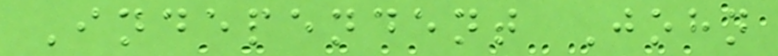Independent John
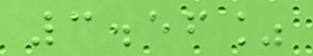3.56%
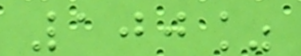100%
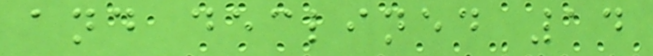and declined 14
